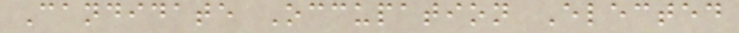Candidate Occupation Elected
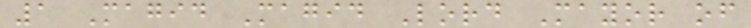1 Magid Magid Lord Mayor of
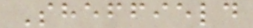Sheffield
